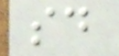sd
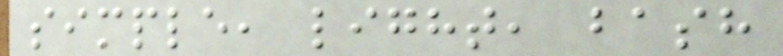simple, light, bash
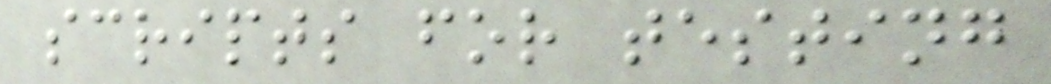scripts for testing
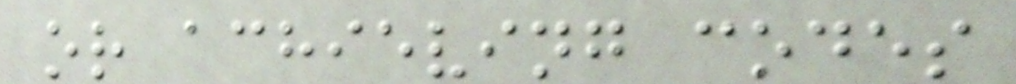or achieving codes
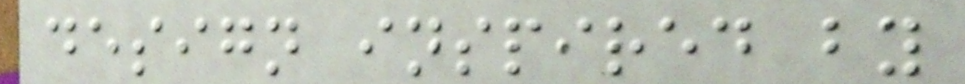design inspired by
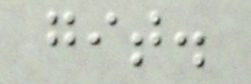git.
